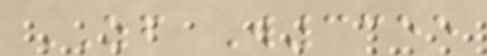ZF W3355
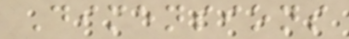Dimensions
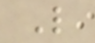L
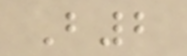B2
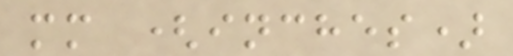mm (inches)
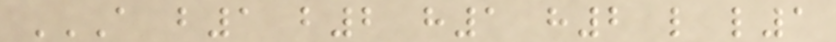A B1 B2 H1 H2 L L1
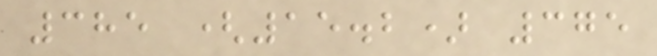385 (15.2) 375
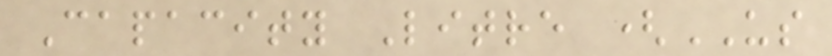Capacity Litre (US
